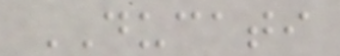DUCATI
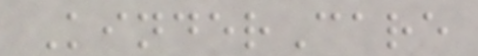KinderCare
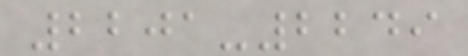2201-2249
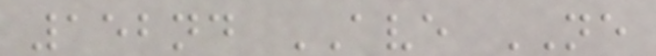152nd AVE NE
